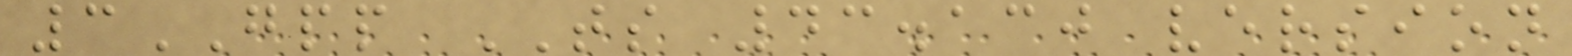3GPP TS 43.130 version
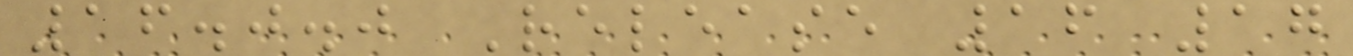16.0.0 Release 16 17
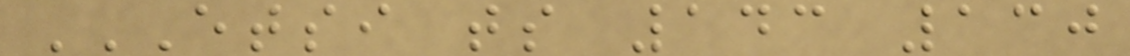ETSI TS 143 130
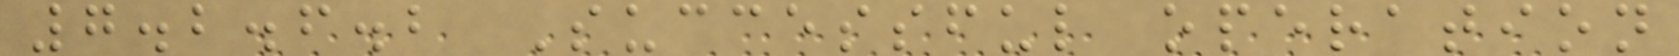7.2.6.2 Successful operation
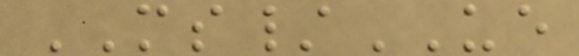MS/UE
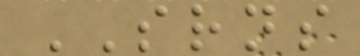SRNS
